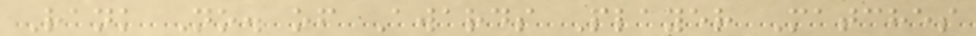Rank No. of Awards Player Matches
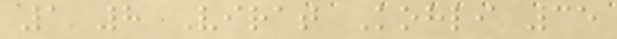1 8 Virat Kohli 35
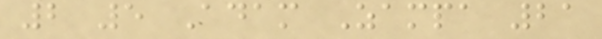2 5 Adam Zampa 21
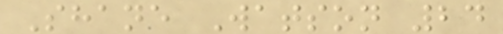Shane Watson 24
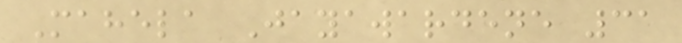Mahela Jayawardene 31
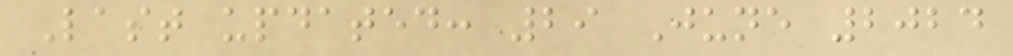Last updated: 29 June 2024
